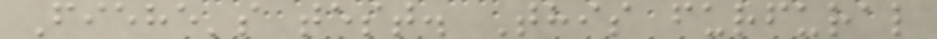Fiehe's test. This furfural
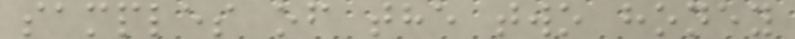samples of the two honey
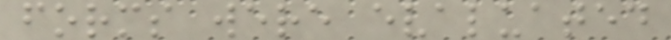forms were evaluated
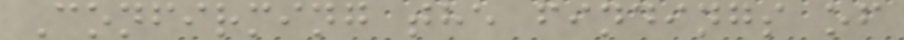Confirming the findings of
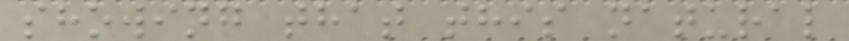showing that this natural
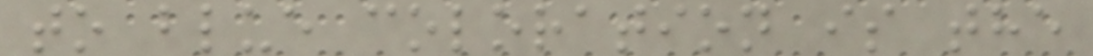to blue coloration is the
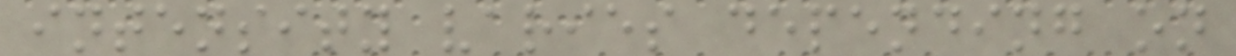intensity varies depending on
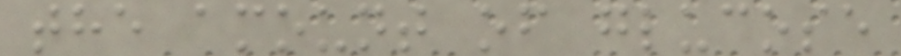the amount of glucose
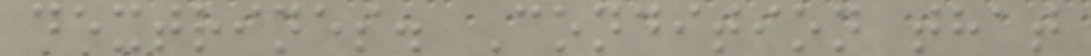dextrines. Condition that
